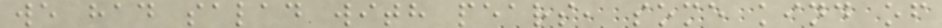we had salad with pears, some kind of
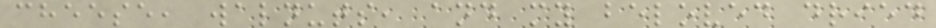cheese, walnuts, and my beloved dried
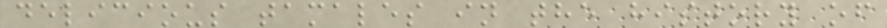delicious tamales in the history of
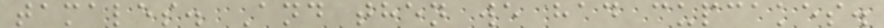tamales. And then we had cupcakes.
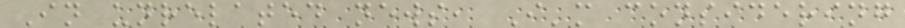In unrelated news, I'm considering
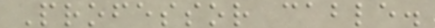Professor cable.
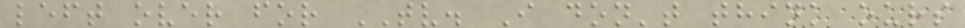left over for TV. I don't think ours
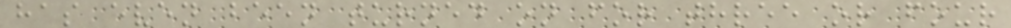has even been turned on for three or four
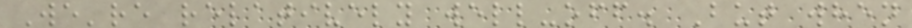We're relatively well-off. But when
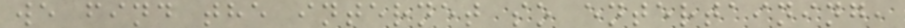we find the internet so entertaining,
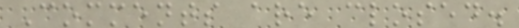Comments are closed.
